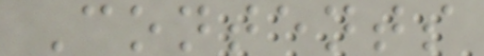Contents
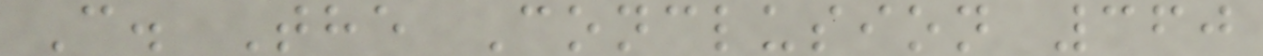C. The Conclusion 360
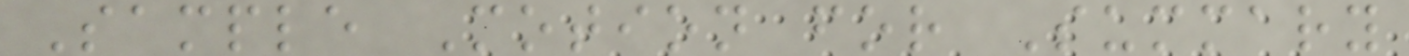Sample Motion for Summary
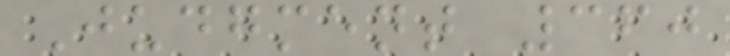Judgment 360
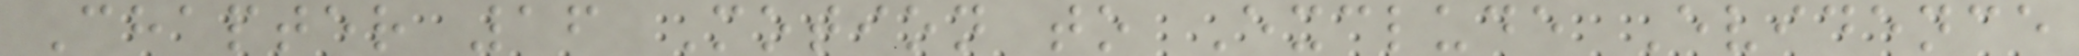Chapter 16 Motion to Exclude Evidence
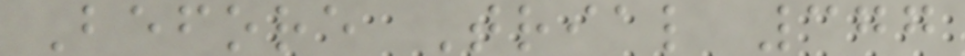Before Trial 377
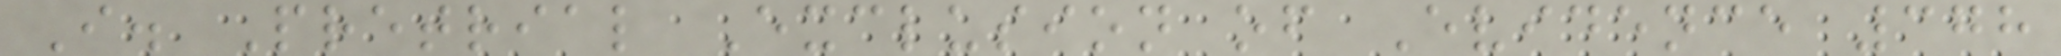I. Pretrial Exclusion of Evidence 378
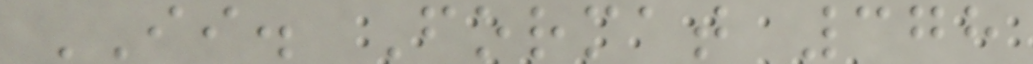II. Format 378
